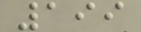199
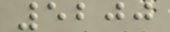5200
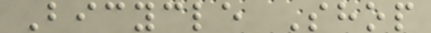Bicycle Shop
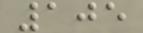105
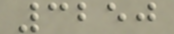3250
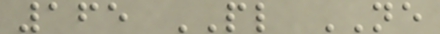165 PL NE
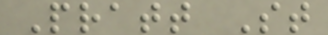Pratt St
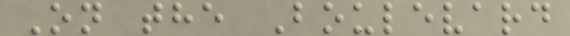On the Boulevard
